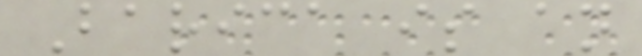Barica is an
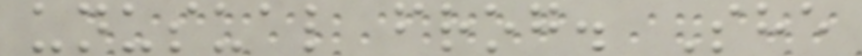unusual frog. She
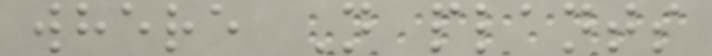where N plants
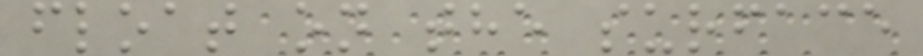float on the surface
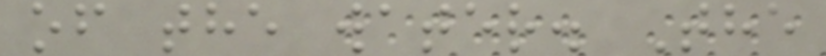of the water. The
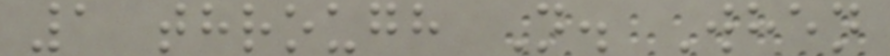1 through N. When
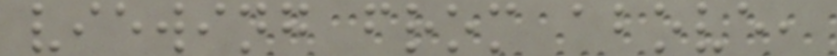viewing from above,
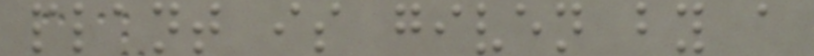plant is given by a
